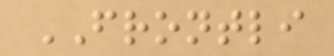FRONTLI
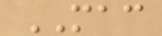MAC
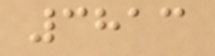3813
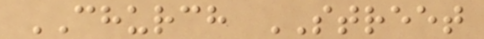CHURCH STREET
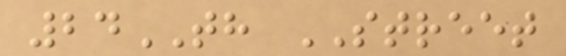24TH STREET
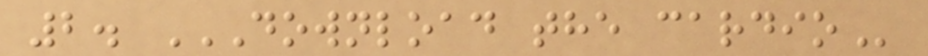2. DOWNLOAD THE CARDIO
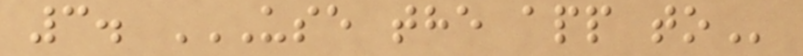3. USE THE APP TO
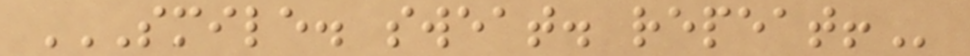SMILE. SWEAT. REPEAT!
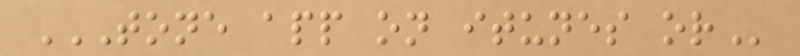TONE APP ON ITUNES OR
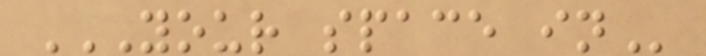YOUR SPACE IN
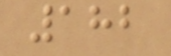182
